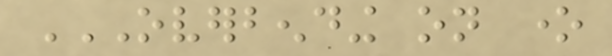OVERBENDING ON ONE
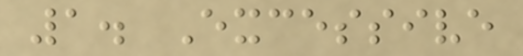1. Excessive
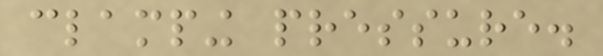clamping pressure.
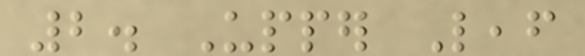2. Upper Leaf
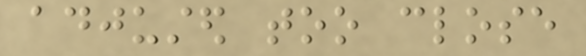adjusted too close
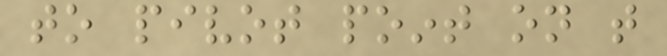to pivot point on that
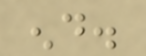end.
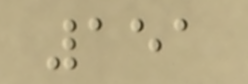151
